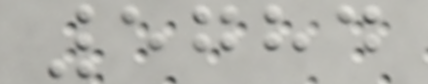5784
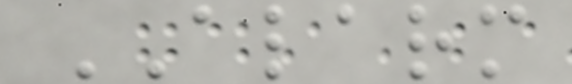ALARM
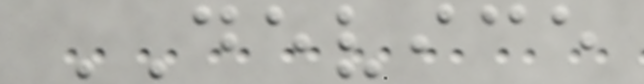DEVICE
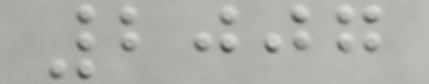2007
